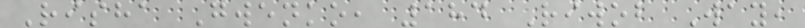Risha Gwenko, 184 Riwob Way,
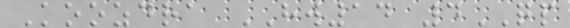Koozdra HW14 4QP
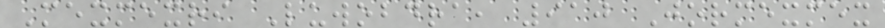Mexmexri Luwobdra, 910 Jormexmex
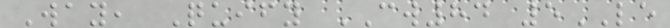Way, Quify CW84 5LE
